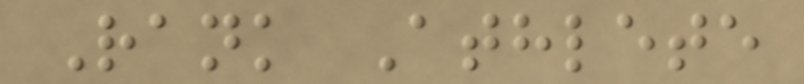Rank Athlete
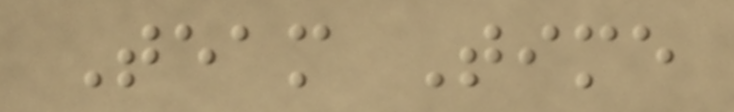Team Time
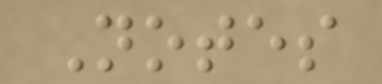Notes
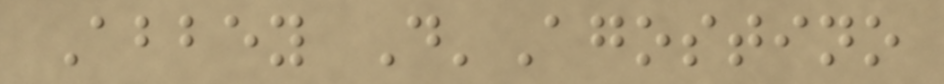Abbey D'Agostino
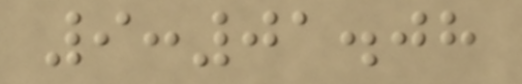9:01.08
